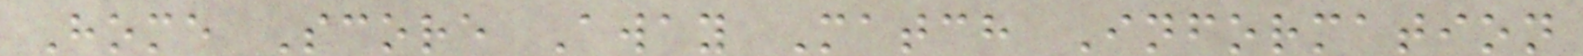Home Score Away Match Information
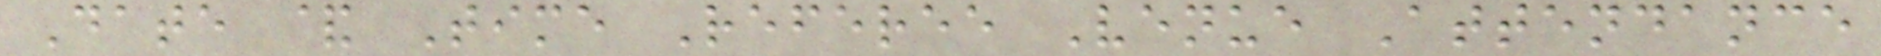Date & Time Referee Venue Attendance
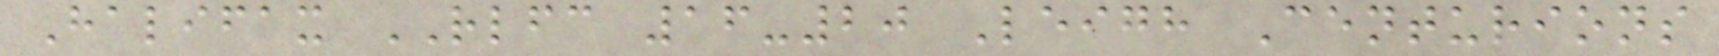Halifax RLFC 16-20 Leigh Centurions
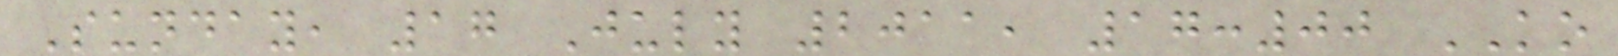Sunday, 17 July 2011, 17:00 KO
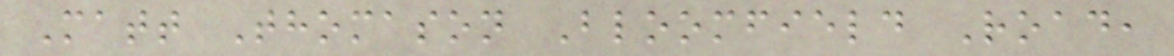Matt Thomason Bloomfield Road,
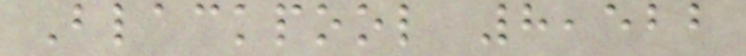Blackpool 8,522
